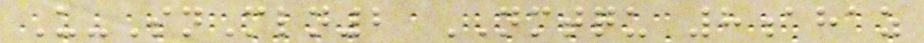U-SnMln2 NMTQU 8ahaz
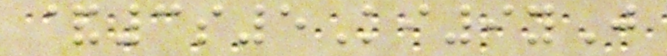&3s5Ki9yJ
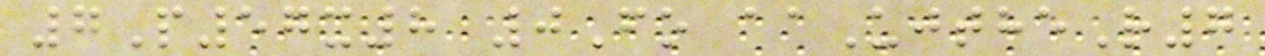7P57x8 0Fo aaUjtheR7
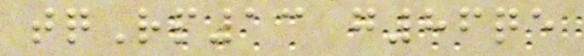tqRp13 g86qe
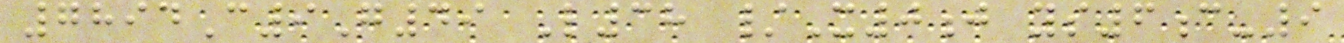7894C9G49 L38 /X0j ys6c-9
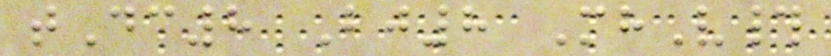tDc8 Bj8 MhV#
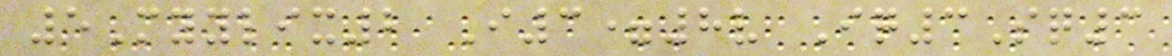5Myylix2 I3=8v Iq3Sq3
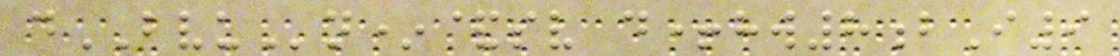dBVUn*&sv d+hw8bI9
